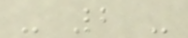- 2 -
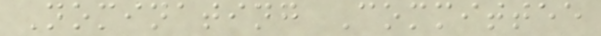Nominating Committee
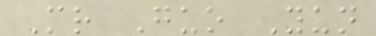Mr Guo Yun
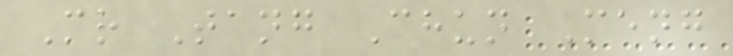Mr Tang Chun Meng
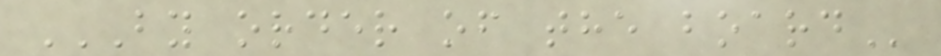BY ORDER OF THE BOARD
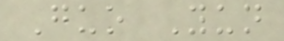Guo Yun
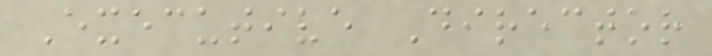Executive Director
